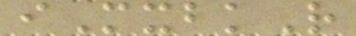iMxbkR
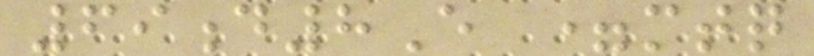69d8E =mtq
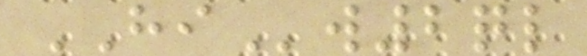HIw2ql
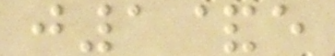j1&e
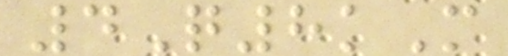4Q8kM
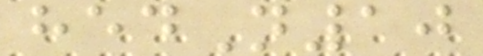hedN10
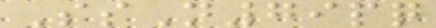SsN79pq
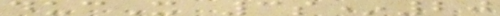ducX 3s*20
